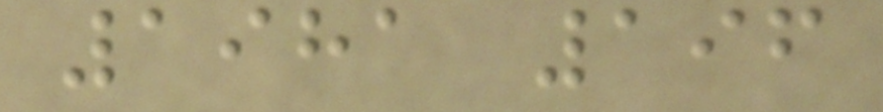1981 196
